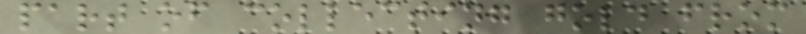part of collecting gold from
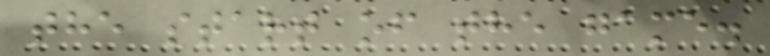the start of the game.
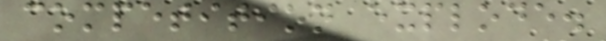competition explode.
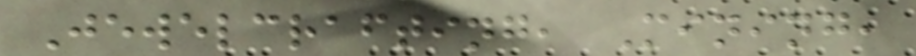Jewelcrafting, Mining,
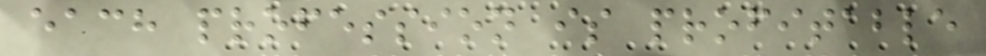each profession is profitable
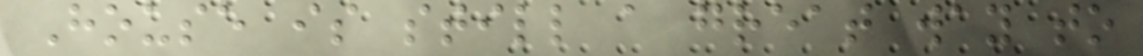House is still a great way to
